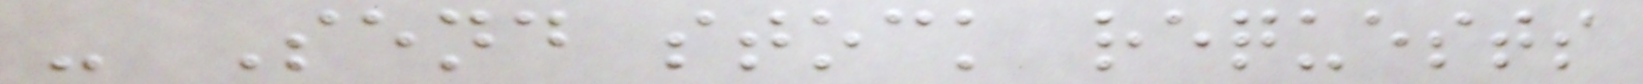- Send stock requests
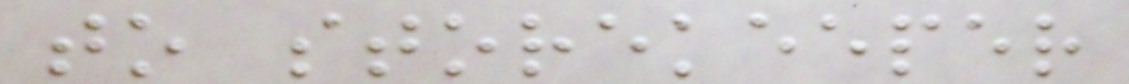to storekeeper
